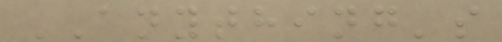ANYTHING's
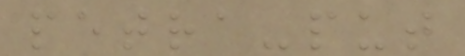petra-put
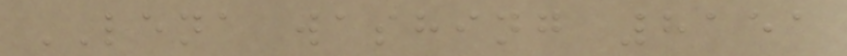LENA washing 8151
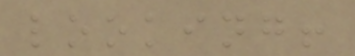looking!
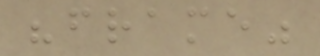"frame"
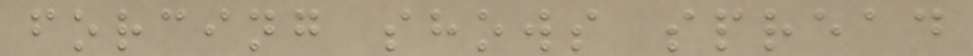forcing shows spread
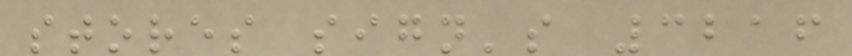stores sign's 3216
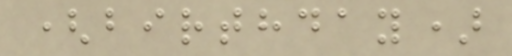(birthday)
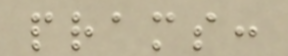prams:
